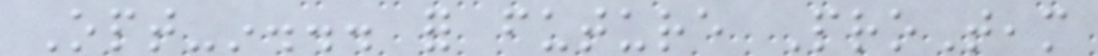Opt-in... for future ProTeam
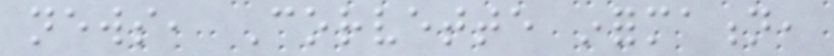news, Corvette information,
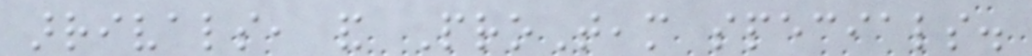arrivals, and ProTeam specials.
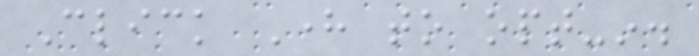Click Here to opt-in.
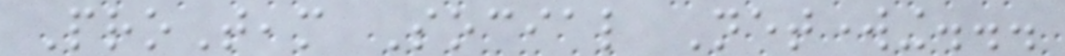ProTeam Social Networking...
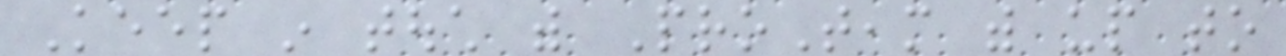Keep in touch with ProTeam with up to
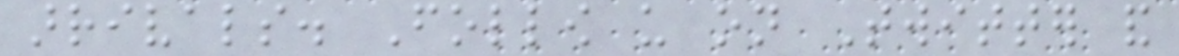arrivals. Follow us on Twitter and
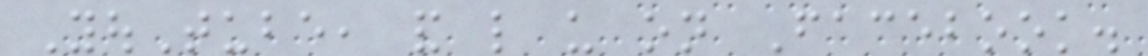YouTube, and like us on Facebook.
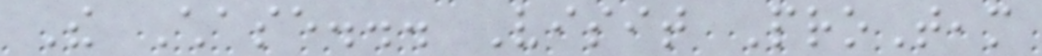The Chase... Visit ProTeam
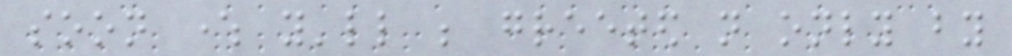soon where you'll be greeted not only by
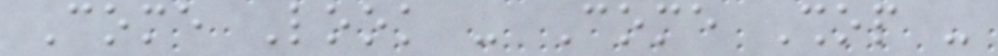Come Look - Come Shop -
